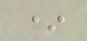*
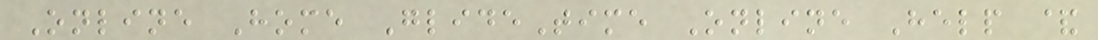Online Home GlideTime Online Help &
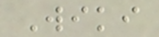Wiki
